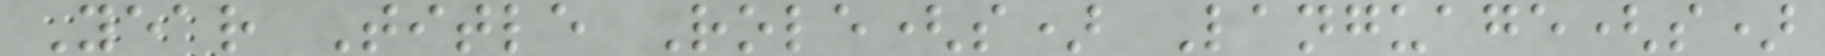Year Title Role(s) Language(s)
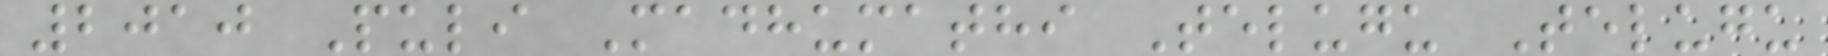2010 Puli Madhumathi Telugu Telugu
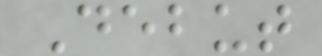Debut
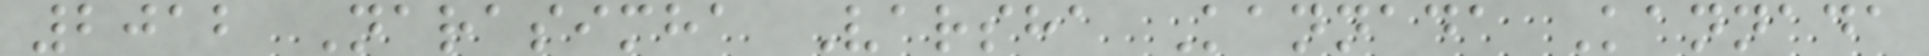2012 Narasimha Varsha Kannada Kannada
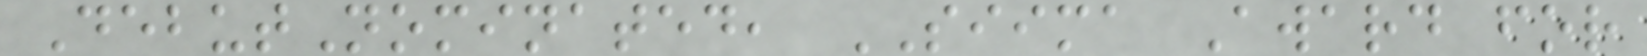DebutNominated, SIIMA Award for
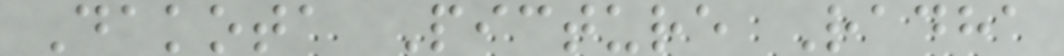Dakota Picture Radha
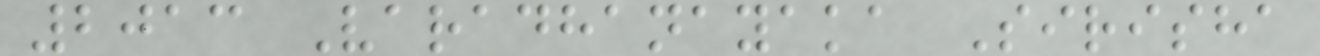2013 Varadhanayaka Sirisha
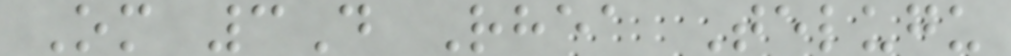Om 3D Rhea Telugu
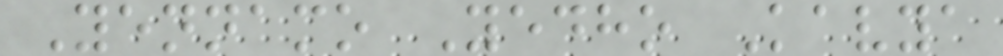Yennamo Yedho Kavya
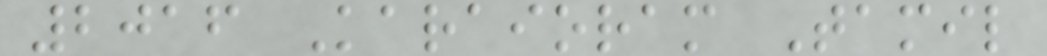2016 Karaioram Tamil
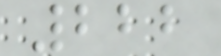222
